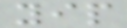yip
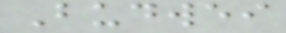Budwei
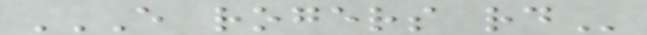E ROGERS RD
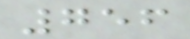756
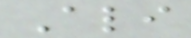Ali
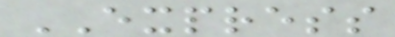EXPRESS
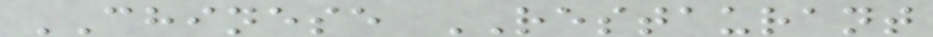CHINESE RESTAURANT
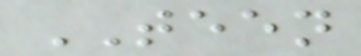TEEN
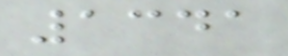1341
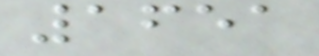1651
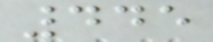445
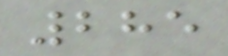285
